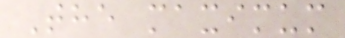The maximum
